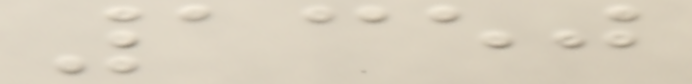1350
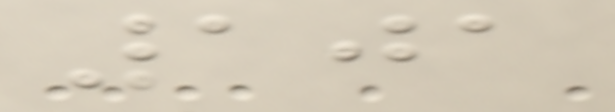101
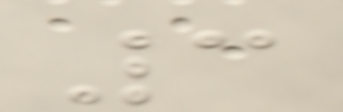3
